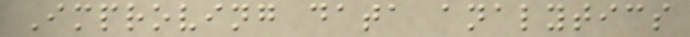Improving data analytics
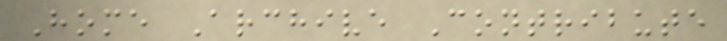Home Archive Contribute
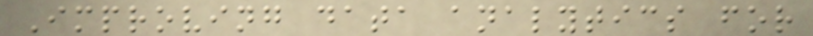Improving data analytics for
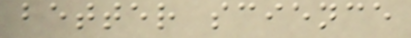better science
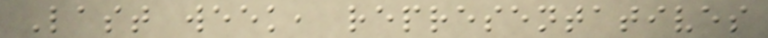Last week, representatives
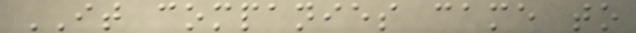IT companies came to
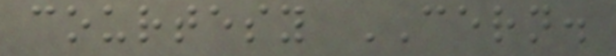courtesy CERN.
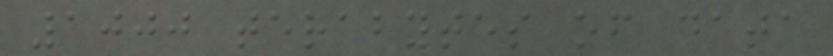1000 terabytes of data
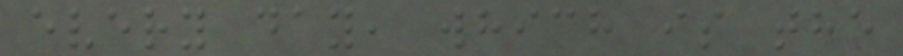every day, which is the
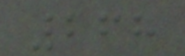268
